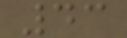43
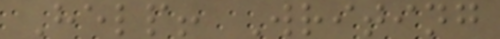Help! Writing
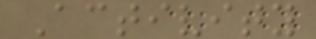Activity
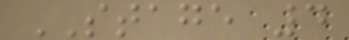STAGE 4
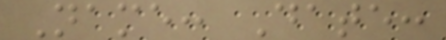Name: Date:
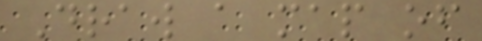Draw a map of
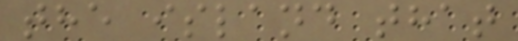the island that
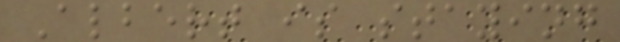Albert is staying
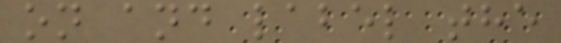on and label the
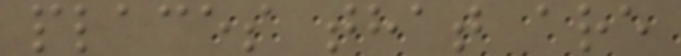places that are
